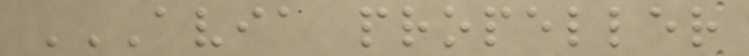AVIA PROPELLER
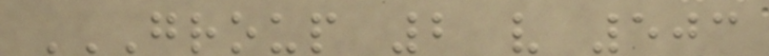GROUP 2 V 503
